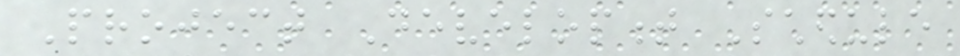Project Development Schedule
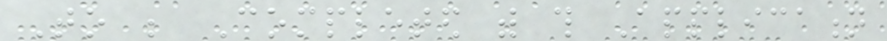To be Completed with this Application
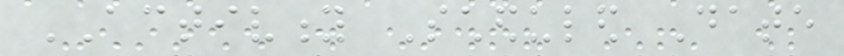ACTIVITY Scheduled Date
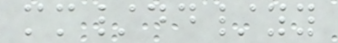mm/dd/yy
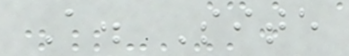A. Site
